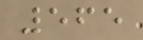565
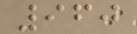960
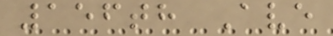156th Ave
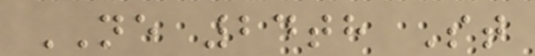NE 24th St
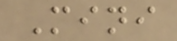Mini
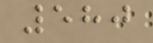580
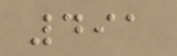491
